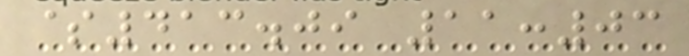$413.09 11:03
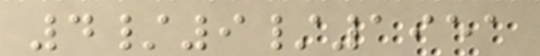4/9/1951
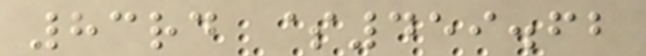83rd $459.62
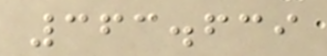363.639
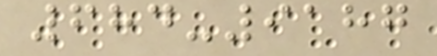684-9187
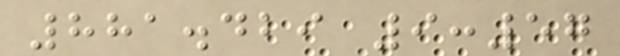881.429 9:57
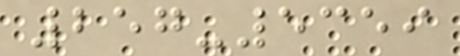257-5359
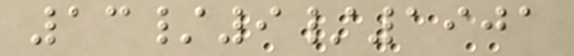13/9/1901
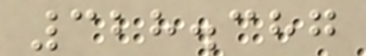328.387
